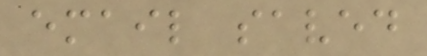email saved
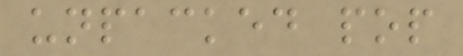unpacked pop
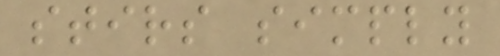stirs simply
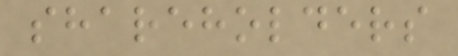shareholders
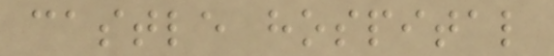castle hospital
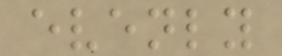evenly
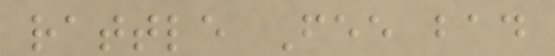rattle Fee bad
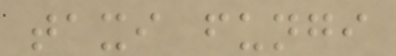taxi fungi
